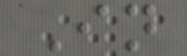In
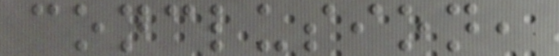conclusion,
